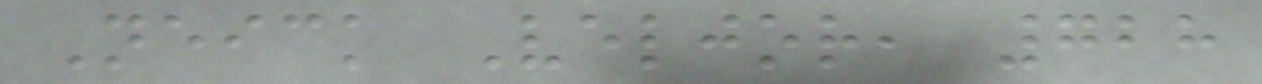Neick Veljor, 728
